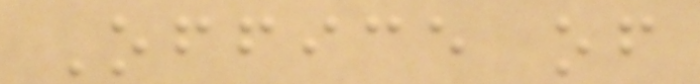Office of
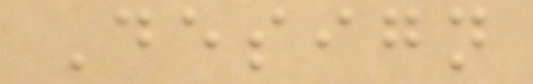Design
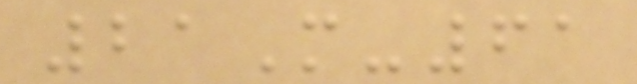21M-61
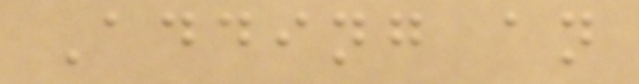Adding an
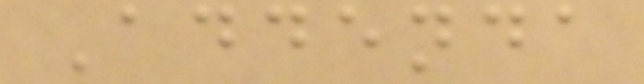Addenda
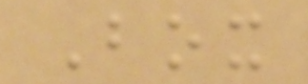Box
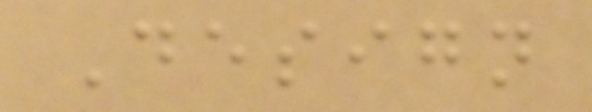Design
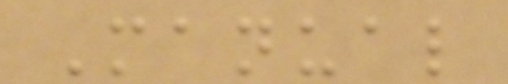Manual
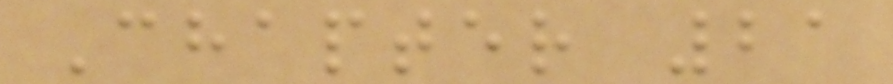Chapter 21
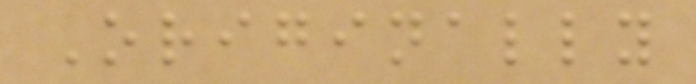Originally
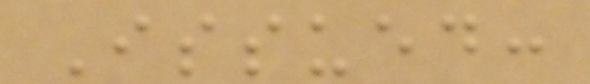Issued:
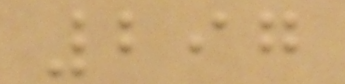297
